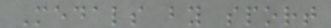Medals by sport
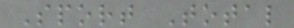Sport Total
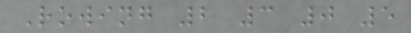Rowing 2 3 0 5
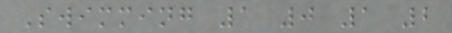Swimming 1 0 1 2
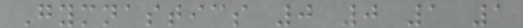Gymnastics 0 0 1 1
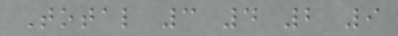Total 3 4 2 9
